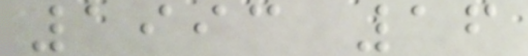1993 16
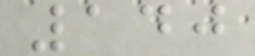140
